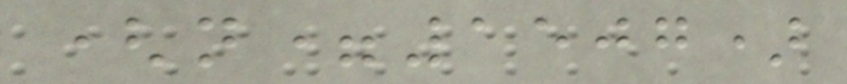(n=1507)
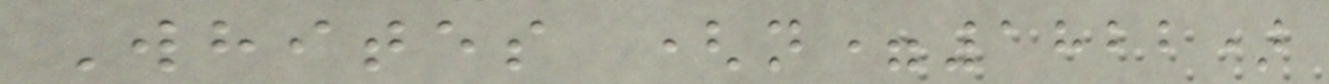Whites (n=1822)
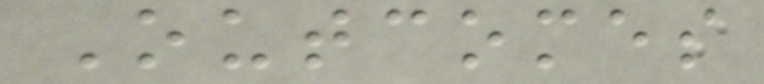Outcomes
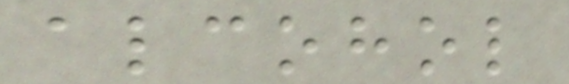alcohol
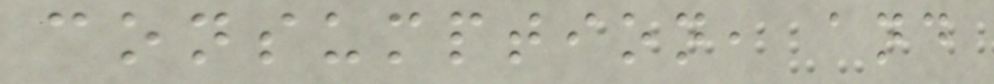consumption, and
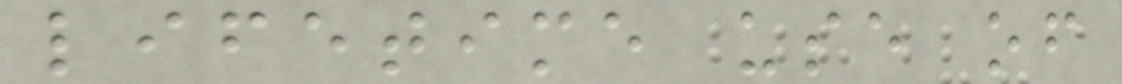lifetime use of
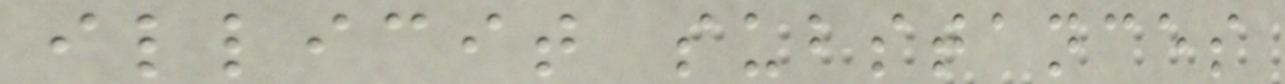illicit substances
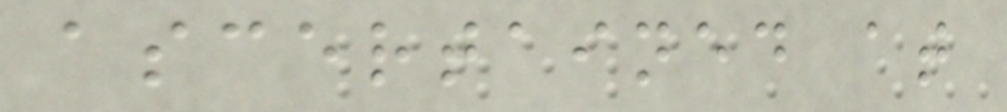ascertained at
